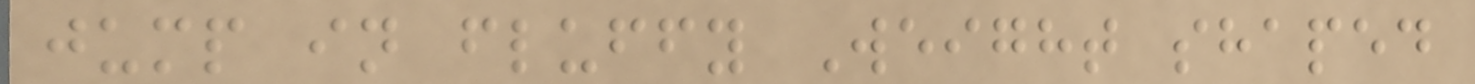jump in fluffy Weight shaped
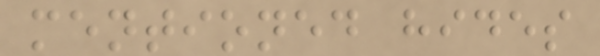mentioned hides
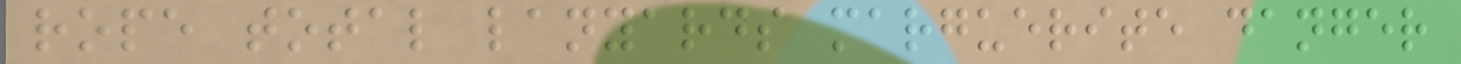rope total lanyards marguerite danger
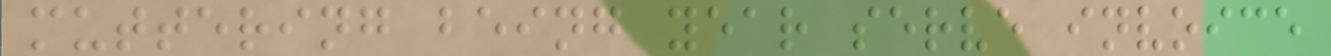muttering being year serve invoice
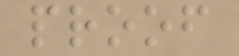proof
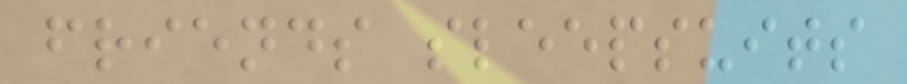friends sleepsuits
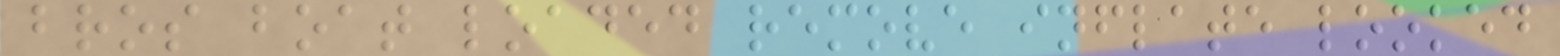bros boat loaded remove inflate looked
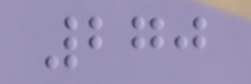270
